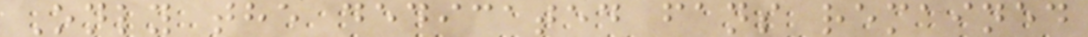Only the dedicated fans remained
